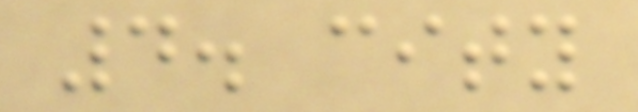4. city
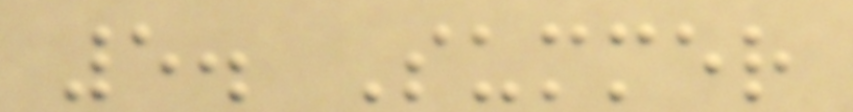5. Summer
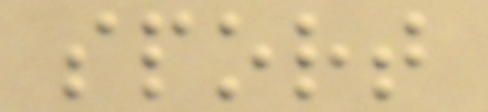sport
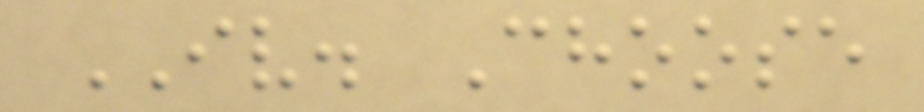IV. Choose
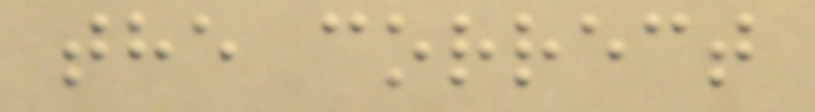the correct
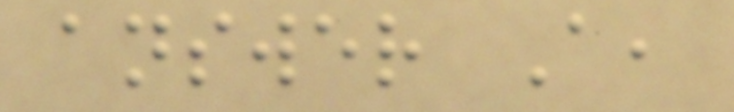answer A,
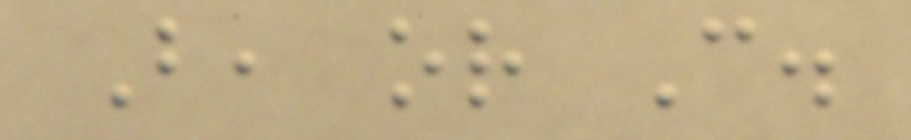B, or C.
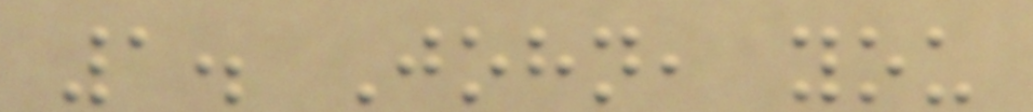1. John, you
